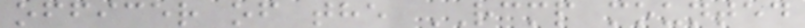officer of the RCMP mounted
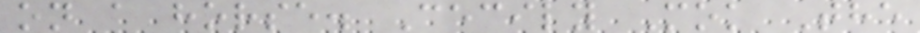on a horse. Cecily Mok The
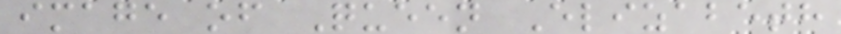image of Queen Elizabeth
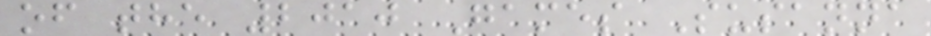of the 2010 Games Susanna
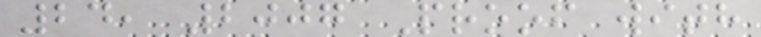24, 2007 Proof with
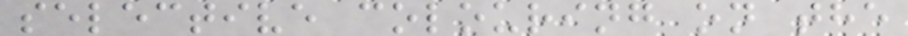selective colouring on the
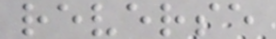reverse
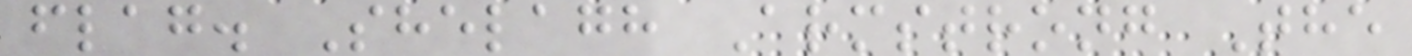flag. Shelagh Armstrong The
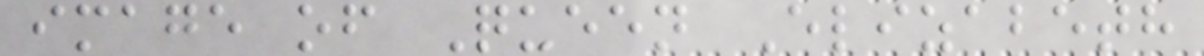image of Queen Elizabeth
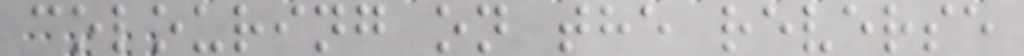colouring on the reverse
